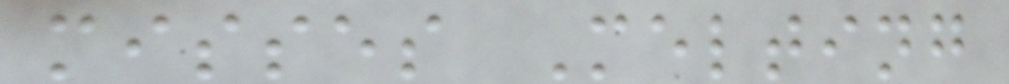misses Melting
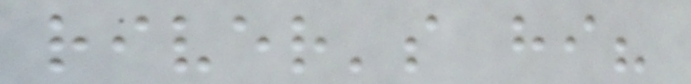river's hi?
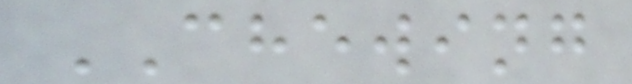CHEWING
